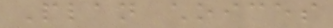Plan choices
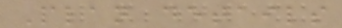Plan details
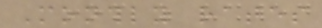Monthly rates
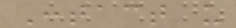Contact us
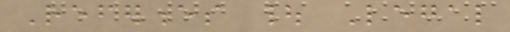References | Legal
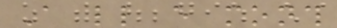A little every month
